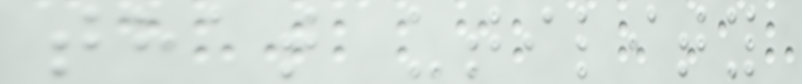that utility
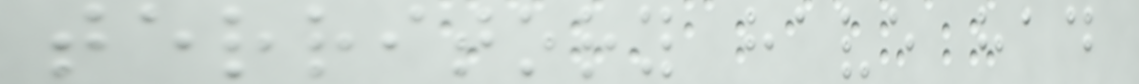territory have had
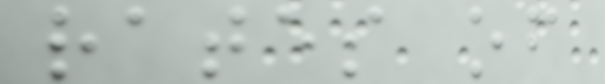rates of
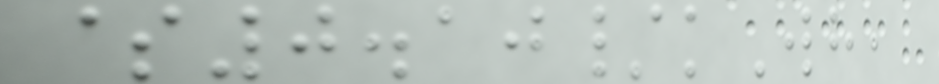$0.10/kWh,
